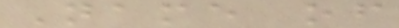Name of
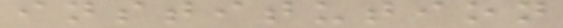institution
